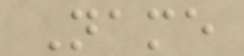Name
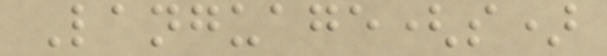Language(s)
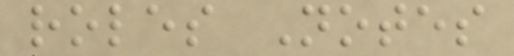roles Notes
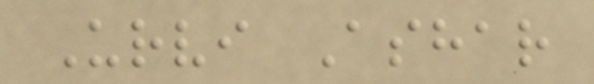Urvi Ashar
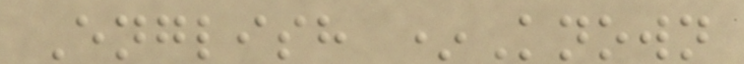English *Known
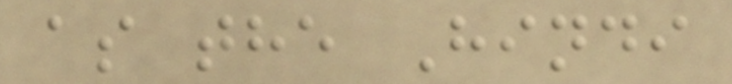as the Hindi
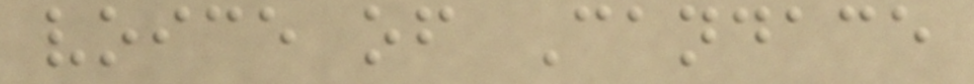voice of Candace
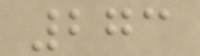273
